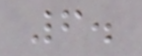6.
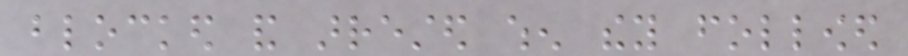blocked and arrested when they followed
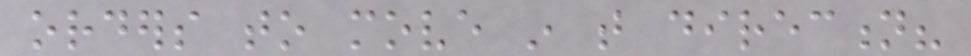orders to move in that direction?
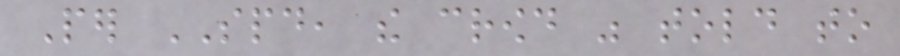Per SPD, the crowd was told to
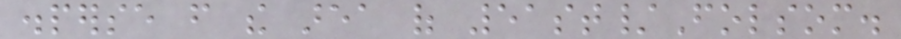disperse from the area of 51st/Folsom.
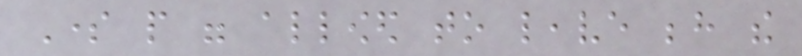Some people were allowed to leave behind the
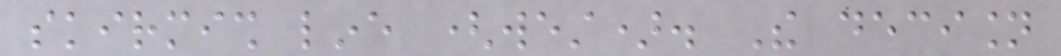skirmish line (west). The decision
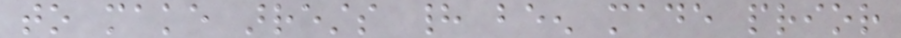to make arrests had been made prior
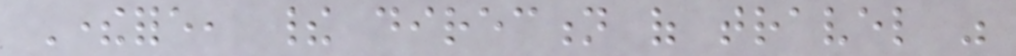Therefore, their direction of travel was
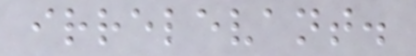irrelevant.
